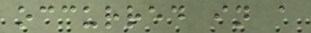occurred in a
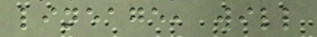lineage, will
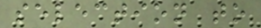selection to
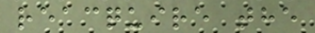reacquire the
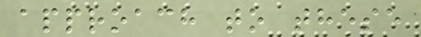approach to these
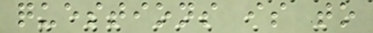questions is to
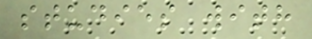studies with
